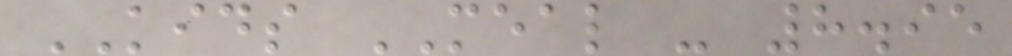KIDS MEAL - 8.95
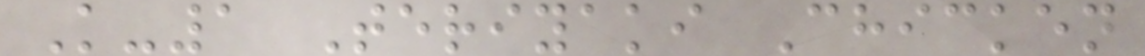K-1 Teriyaki Chicken
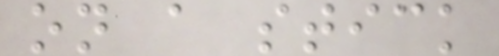on a stick
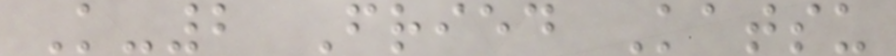K-2 Fried Katsu
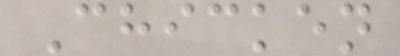Chicken
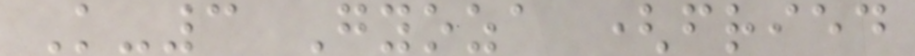K-3 Gyoza (fried
